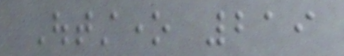Outstone 219
